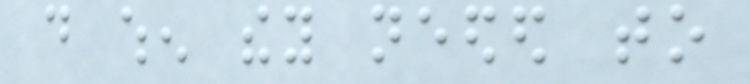do when they needed to
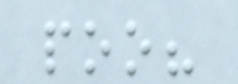poo?
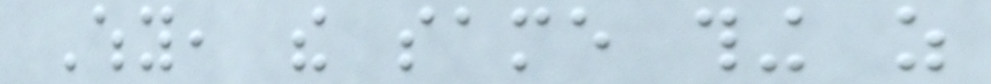Why, the same thing as
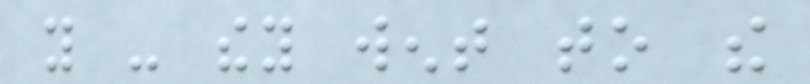you - they went to the
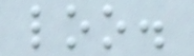loo.
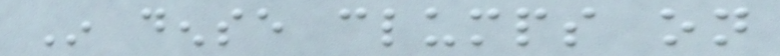In dense clumps on
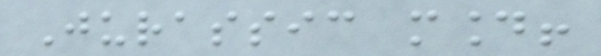Jurassic mound!
